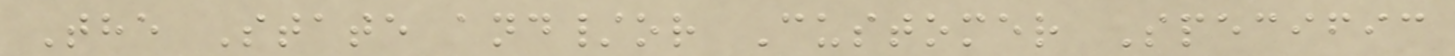The State and/or Customer Specific
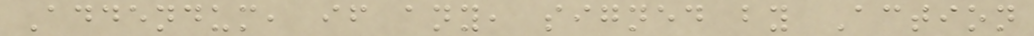Addendum, if any, signed by Action
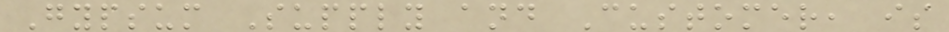Gypsum Supply and Customer, is
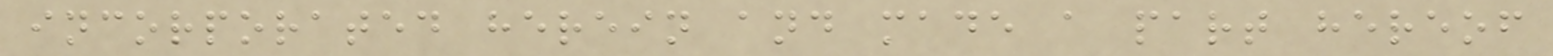incorporated herein and made a part hereof
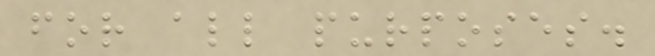for all purposes.
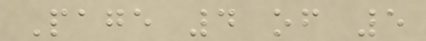Page 4 of 5
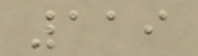119
